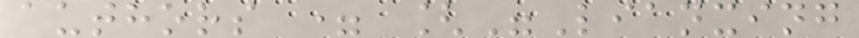authors = ["Lianxing
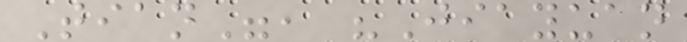Tian", "Jiayuan
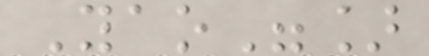Yao"]
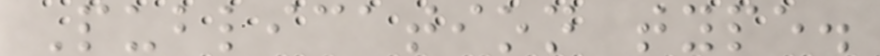Publication type.
